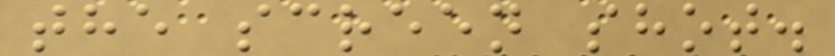the screen shot.
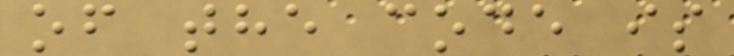of the code is
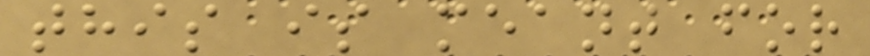this is meant for
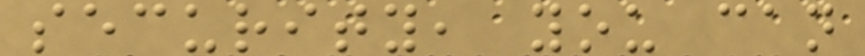security, you can
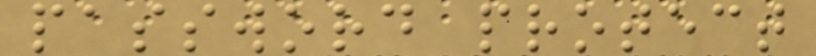password protect
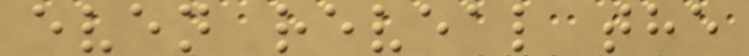even reveal the
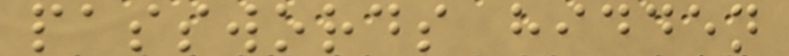passwords hidden
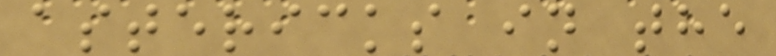astericks in the
